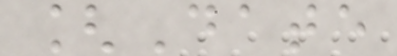[Date
